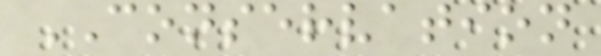CONSERVATION
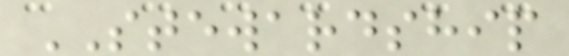STEWARDSHIP
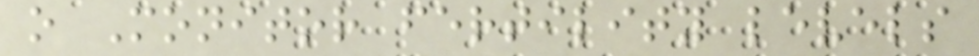o Monitor fertility levels
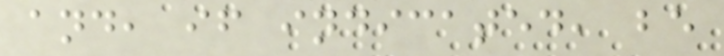and, if indicated, be
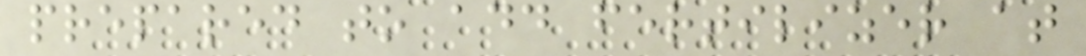prepared to add fertilizer at
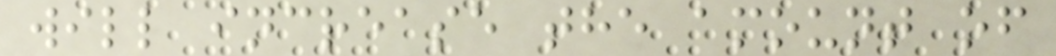will increase the amount of
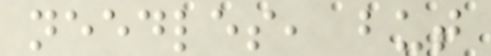needles, but
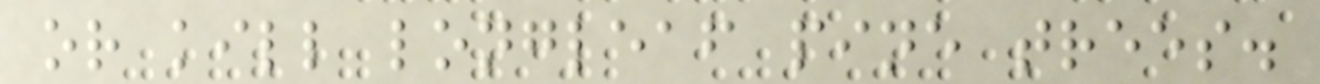or kill longleaf pine trees.
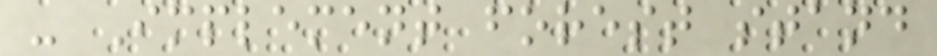- Implement forest stand
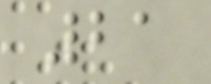21
